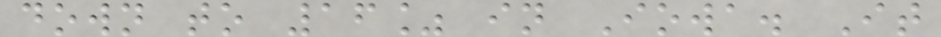down to 16% in Iowa. It
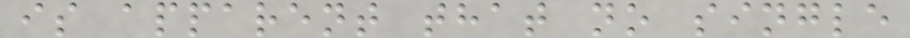is apparent that no single
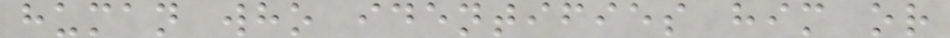human who identifies him or
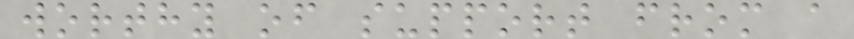worthy of support from a
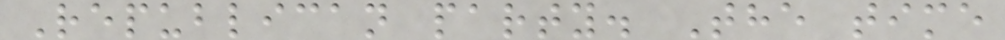Republican party. The time
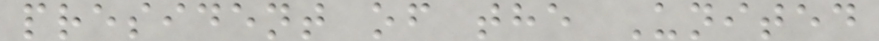president of the United
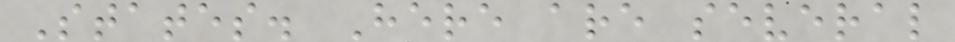States. Here are several
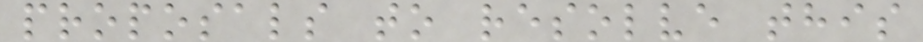proposals to resolve this
